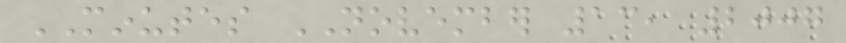MINUTES NOVEMBER 13, 2007
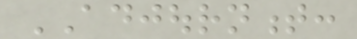ADJOURNMENT:
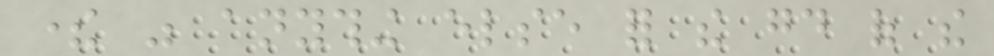there was anything else for the good of the
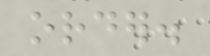order.
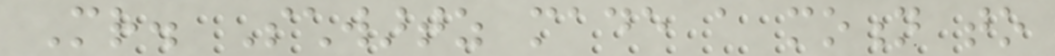Mr. Schwartz made a motion to
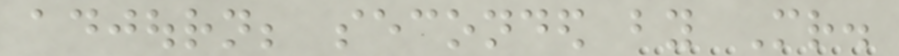adjourn; seconded by Mr.
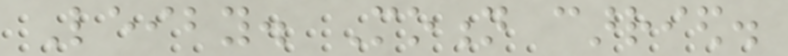Leiby. Motion carried.
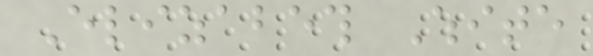Elizabeth White
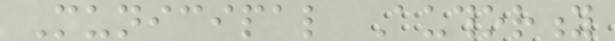Municipal Authority
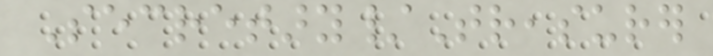Secretary/Treasurer
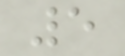5
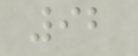92
